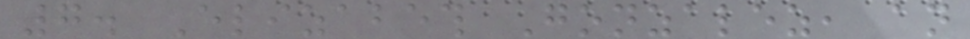7. Elizabeth Gonzalez, an
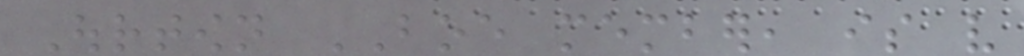Ourtown BOE member, is very
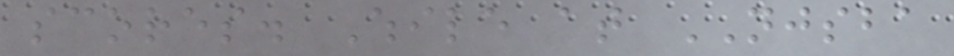scores. While at NJSBA
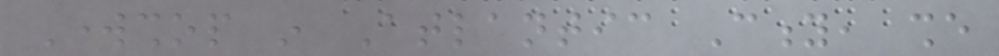Workshop in Atlantic City, she
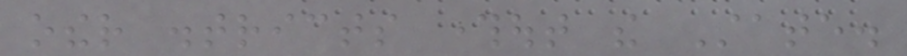other districts throughout the State.
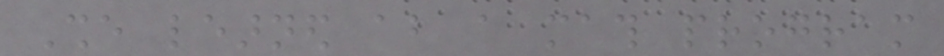She learned about a math program
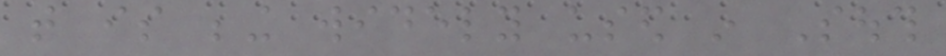that is being widely used in South
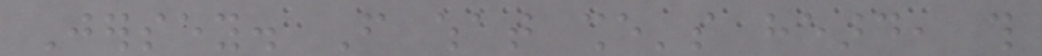Jersey. From what she's heard, this
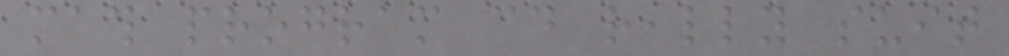math program could really suit
